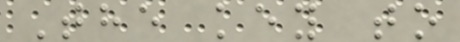The key to
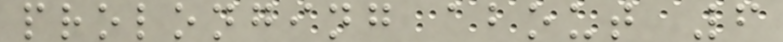prolonging about 6
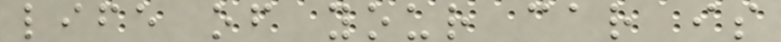life of your car is
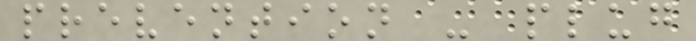prevention - plug
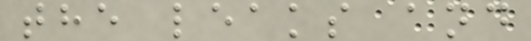the leaks and
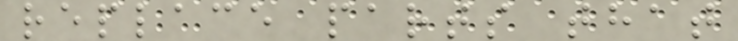replace parts that
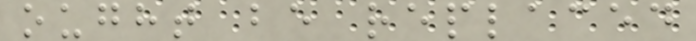ought be replaced
